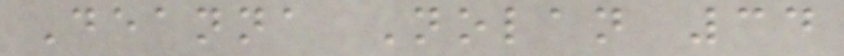Deanna Nolan 34
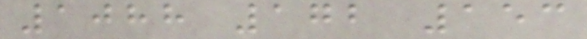1088 172 153
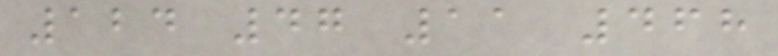124 47 11 468
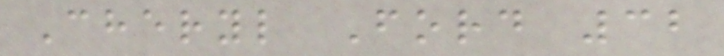Cheryl Ford 32
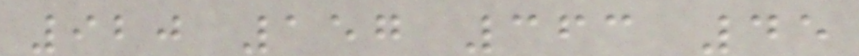920 157 363 45
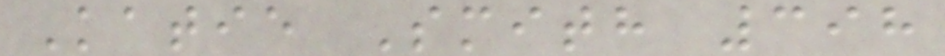Katie Smith 398
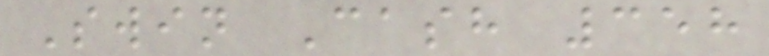Swin Cash 358
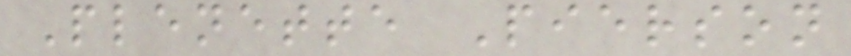Plenette Pierson
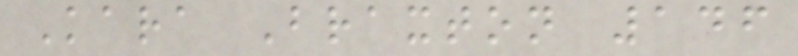Kara Braxton 146
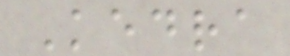Kedra
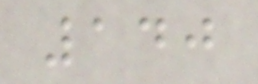140
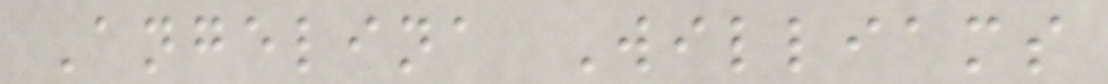Angelina Williams
